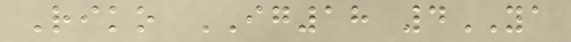Riko IG18 4YA
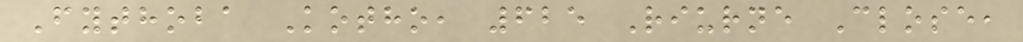Fythoba Kotho, 625 Riurne Close,
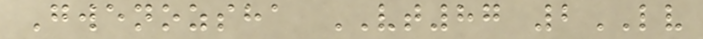Gwenozsha VT87 2LV
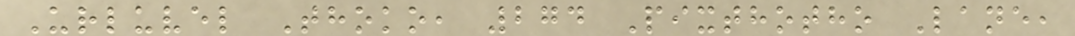Urluvel Thoko, 274 Pixthotho Lane,
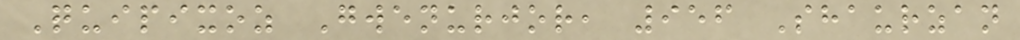Quipixoz Gwenurjor, 956 Shaurzan
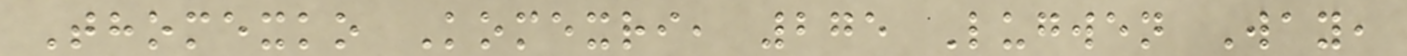Thomexko Komexri, 275 Lugwen Way,
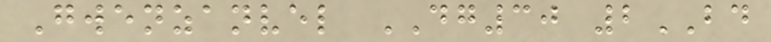Gwenzanvel DG30 2BD
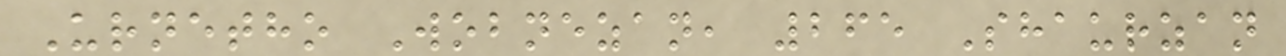Urnetho Wobnezan, 265 Shaurzan
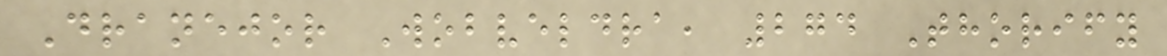Dranejor Wobveldra, 274 Thorify
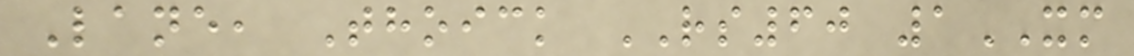Lane, Thoick RS60 1XM
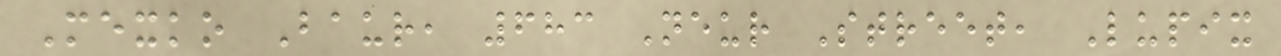Mexko Baur, 683 Neur Street, Lupix
